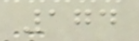174
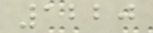1220
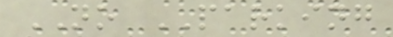NO PARKING
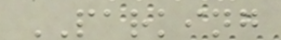PARKING
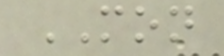MON
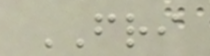FRI
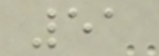51
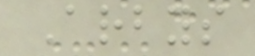Arbys
